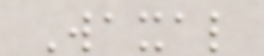Waxal
